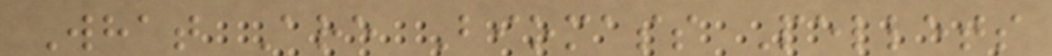What Are Biomass Pellets
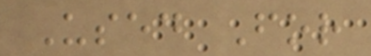Used For
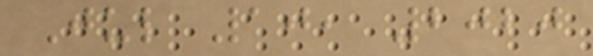Jul 10, 2020
